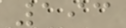193
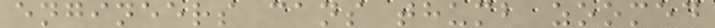engineers cans thumb zoomed
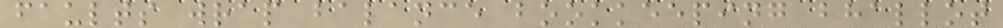faults wrap balance bookkeeping bhallot
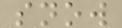snow
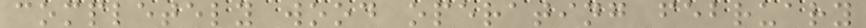completely wood operating february
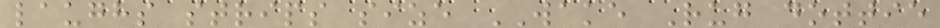laughs strips size WAKE Rug dottie
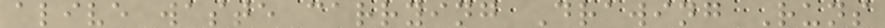alive waste carrying Drawing Runs
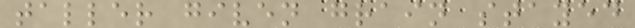taller given grain stayed
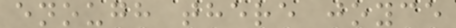enough there joyce
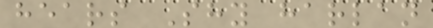hears Shy harlan
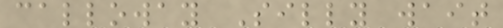calloway Silly wait
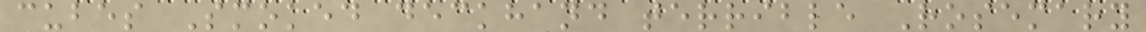cubes Smoked deckhand terrible Rosemary
